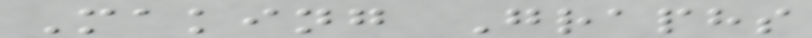Making Graphs
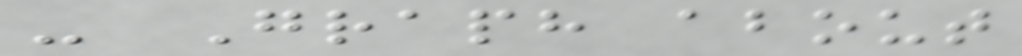- Graph about
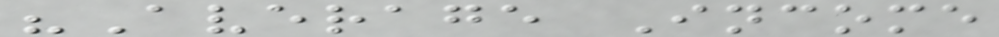"Average Income
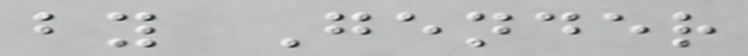by Gender
